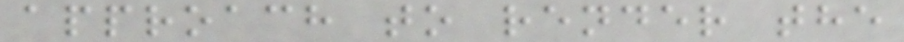approach to render the
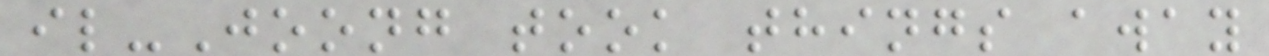il-Joong took things away
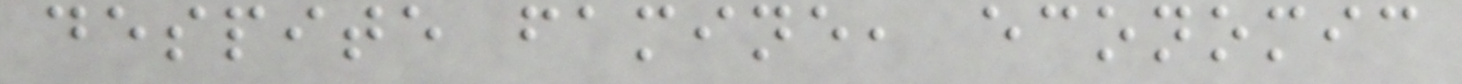despite famine, economic
